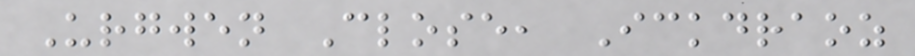Urgwen Close, Ickdraoz
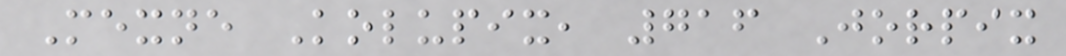Mexne Kolupix, 716 Jorpix
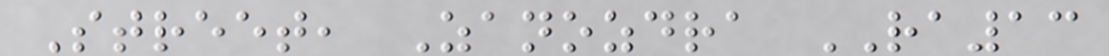Street, Zanozdra RA13
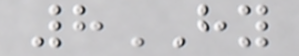8HY
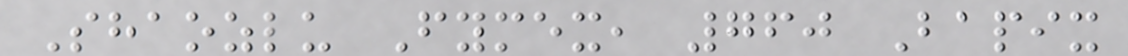Shaozlu Fymex, 760 Bapix
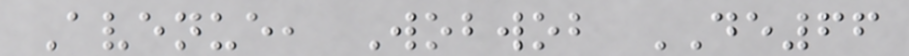Avenue, Wobwob DE66
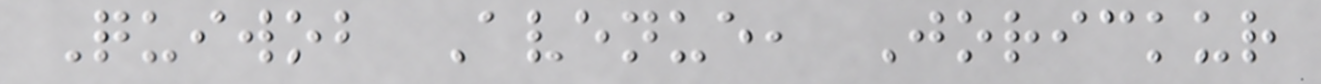Quiwob Avenue, Jorickur
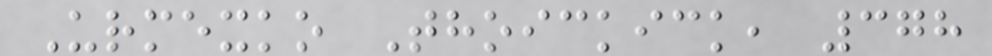Urmexko Thoickick, 378
